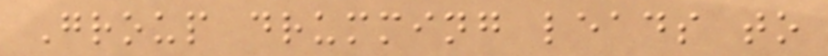Group drumming leads to
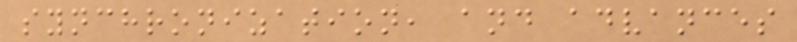synchronization, and advances
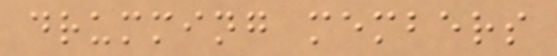drumming members
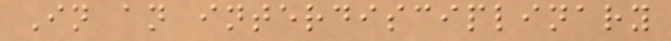In an interdisciplinary
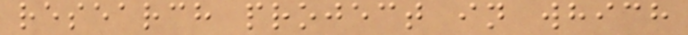research project in which
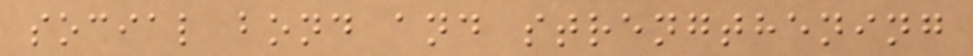social bond and strengthening
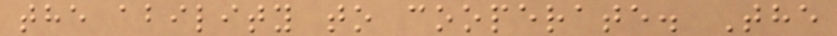the ability to cooperate. The
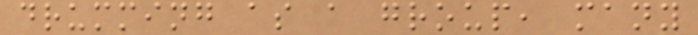drumming as a group, many
